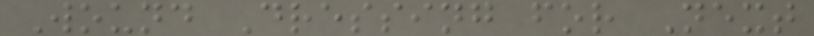Wound Dressing for Next
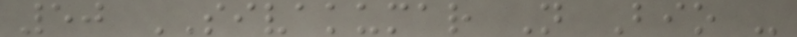50 SIVAKUMAR N Bio -
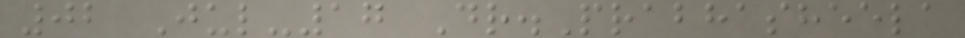02 Jul-17 Dr.Prabhasheela
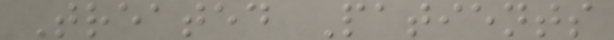Treated Patients
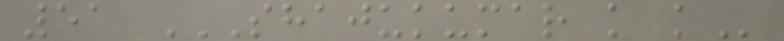51 SHAJUKUMAR K K
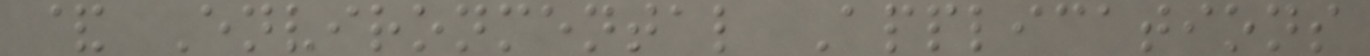& Environmental Applications
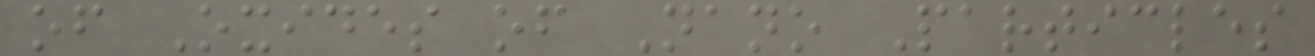of Oxides of Nano Particles
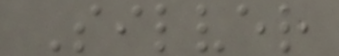Silver
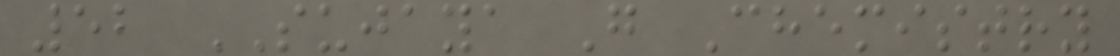52 SUJAYA G Chemistry
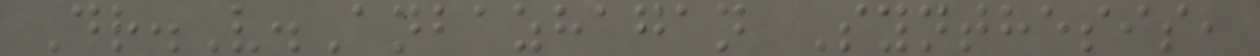Dr.V.Anbazhagan Synthesis,
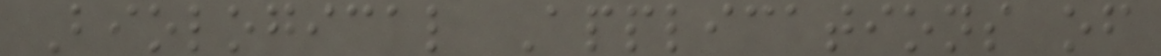Biological Applications of
